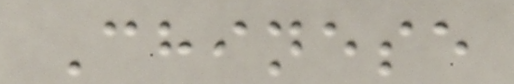Chinese
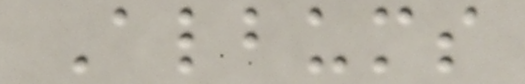Albums
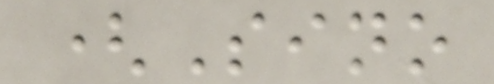(Sino
